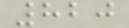820
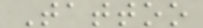Tattoo
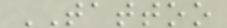TATTOO
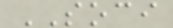SOCI
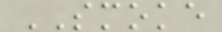SMOKE
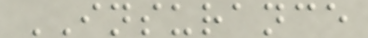INSURANCE
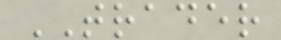TRADER
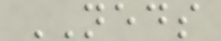NEDS
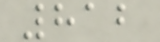812
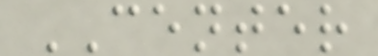CENTER
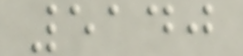5140
